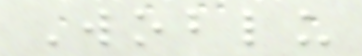Woblu
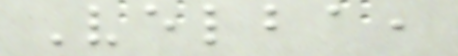Velba,
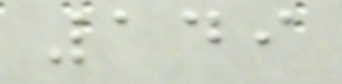149
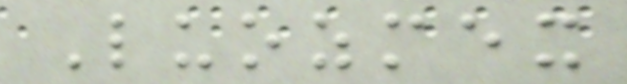Luozmex
